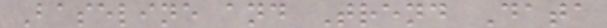Baseline and Trend Data
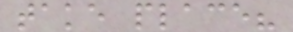take place?
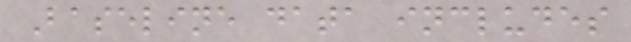Baseline data includes
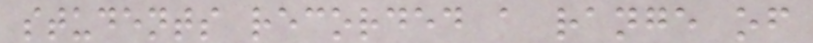students recorded a range of
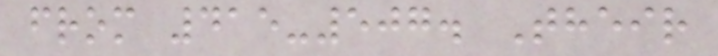from 415-507. Their
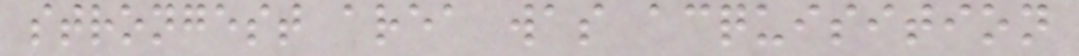strongest area was acquisition
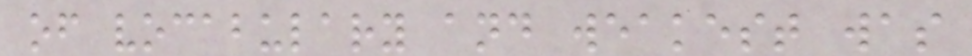of vocabulary and weakest was
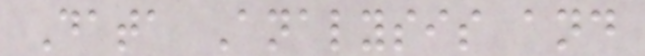Data Analysis and
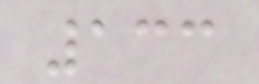133
